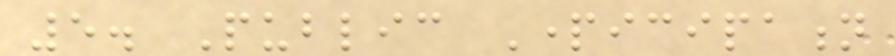5. Public Participation
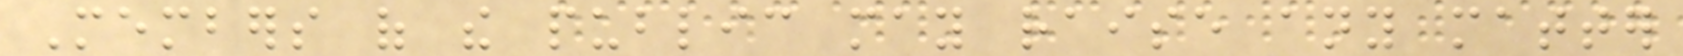Members of the public may raise any matter
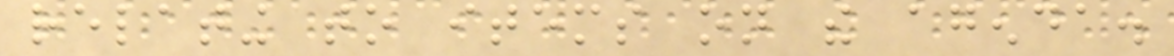relating to items on the agenda.
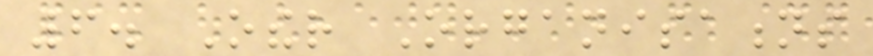6. Other Organisations
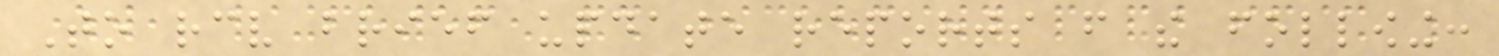To receive brief update reports from the following:
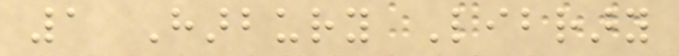1 Harbury Library
